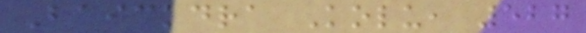Baickdra Kolu, 527
